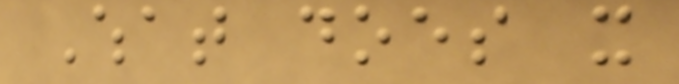What does it
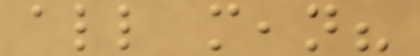all mean?
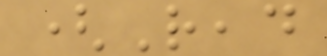(Read
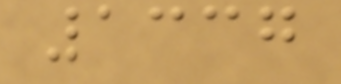1337
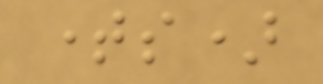times)
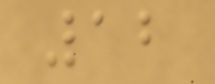12
